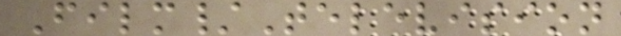Film/Television
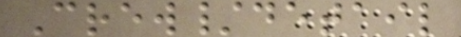Crew/detail
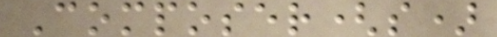Composer(s)
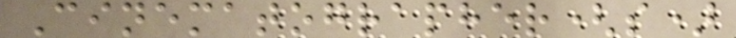Cinematographer(s)
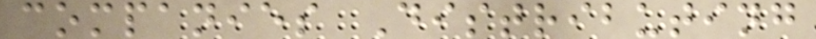companies Distributing
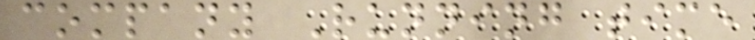company Running time
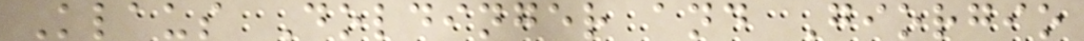Klaus Doldinger and Giorgio
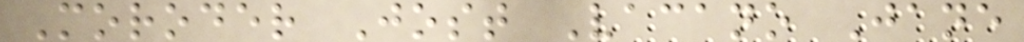Moroder Jost Vacano Jane
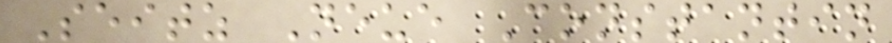Seitz Neue Constantin
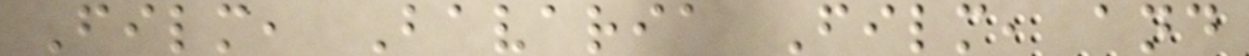Film, Bavaria Film, and
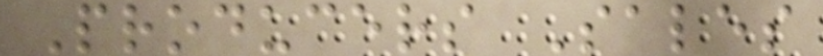Producers Sales
